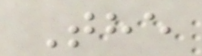The
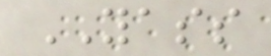YASS
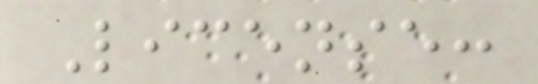License:
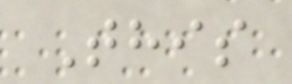This
